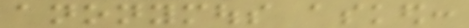anonymous asked:
